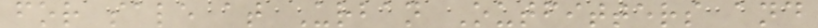for sale at Urban Outfitters and
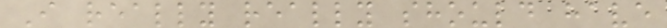I really really should have
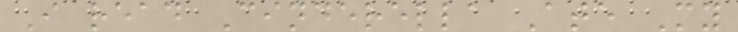I read Cinderella Ate My
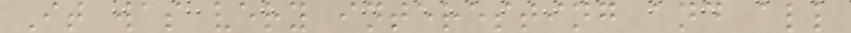It was very interesting and all
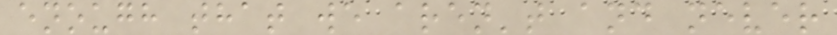enough that we aren't and never
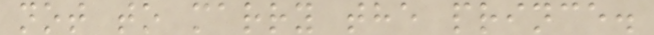not to marry the prince.
